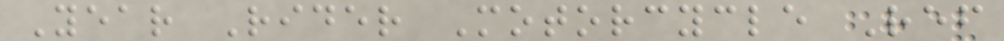Year Rider Motorcycle Ref
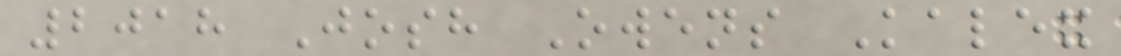2018 Josh Owens Kalex
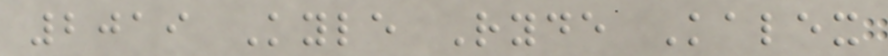2019 Kyle Ryde Kalex
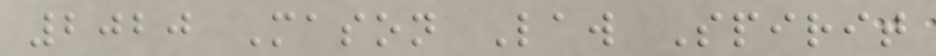2020 Mason Law Spirit
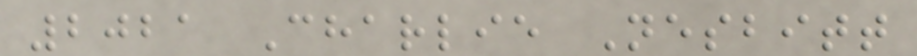2021 Charlie Nesbitt
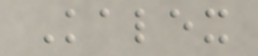Kalex
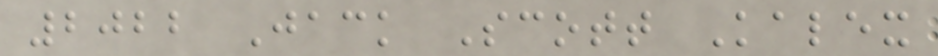2022 Jack Scott Kalex
